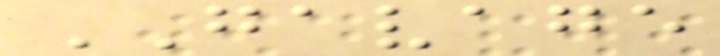GAVAGE
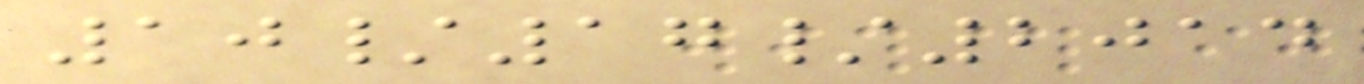10/17/2014
